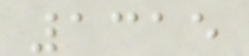1315
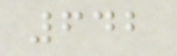642
